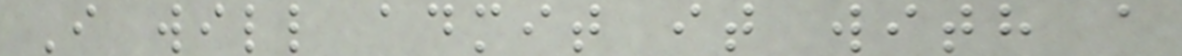I will admit it with a
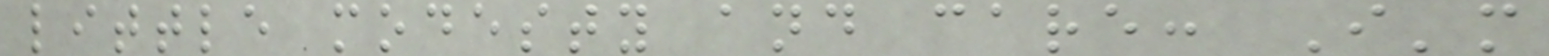little modesty and care: I'm
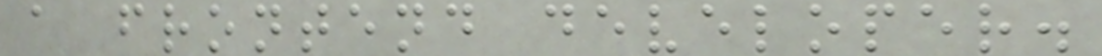a frontend developer.
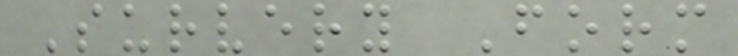Survery Form
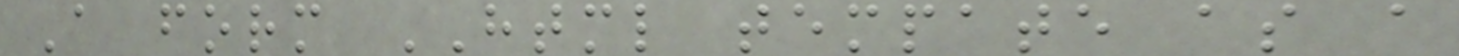A form HTML tempate as a
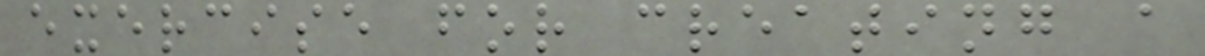exercise for creating a
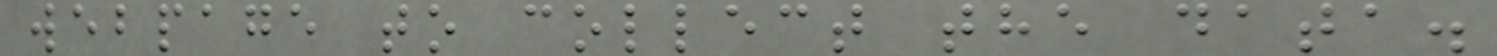webpage to collect the data.
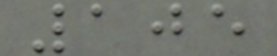105
